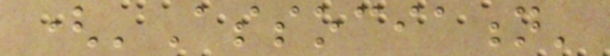('Association'
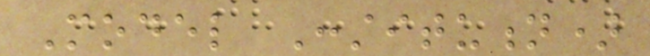Model Constitution)
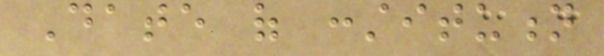Date of constitution
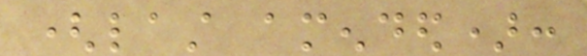(last amended):
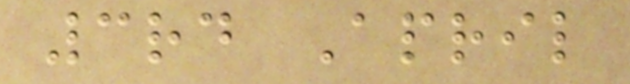3rd April
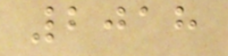2018
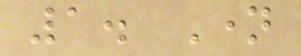1. Name
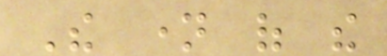The name of the
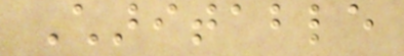Charitable
